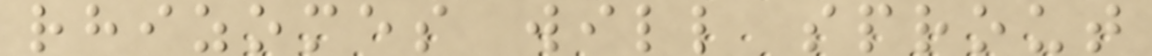rhizomes will sprout
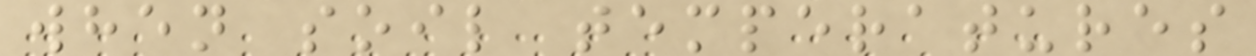when soil temperatures
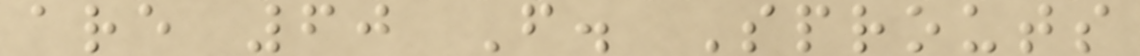are 60 F. Sprouts
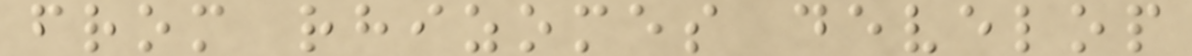from rhizomes develop
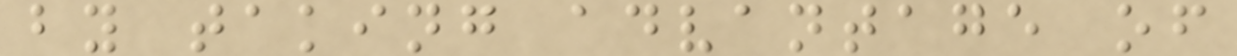by taking advantage of
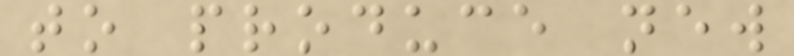to produce new
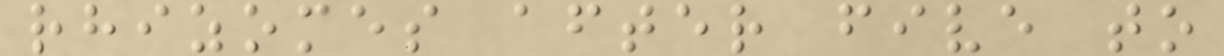rhizomes after five to
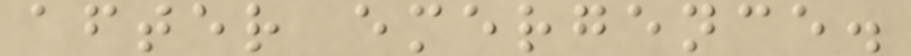after emergence.
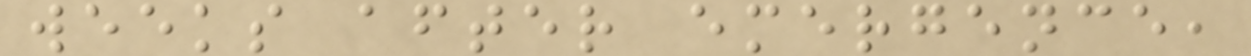weeks after emergence,
